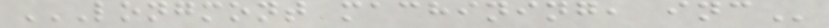LONGMONT MACHINING, INC
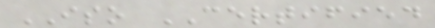ISO CERTIFIED
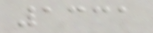1331
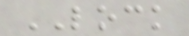LOCK
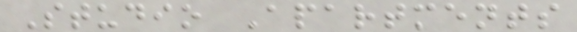Studio Apartments
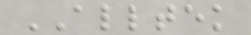ALLTEK
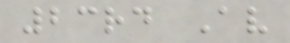23rd Av
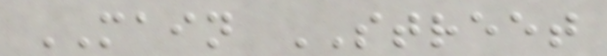MAIN STREET
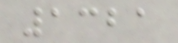1321
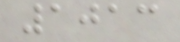1013
